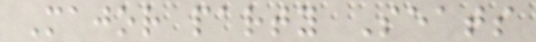Major party Seats
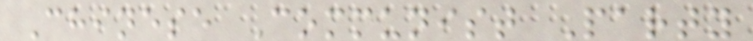Chinese Communist Party
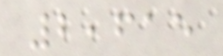2,615
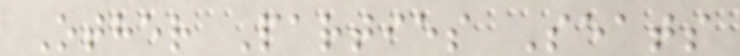Other Parties Seats
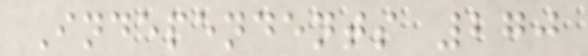Independents 270
